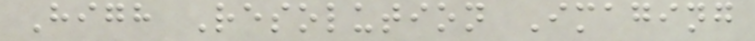High Resolution Imaging
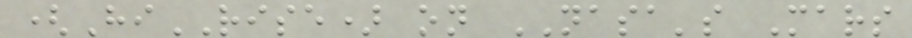(HiRISE) on NASA's Mars
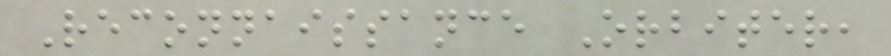Reconnaissance Orbiter,
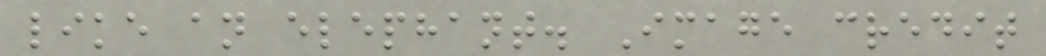like an elephant. Image credit
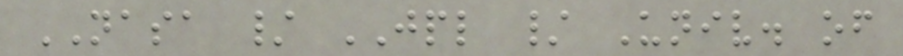NASA / JPL / Univ. of
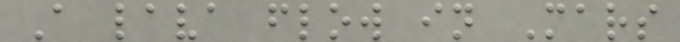A lava flow in Mars
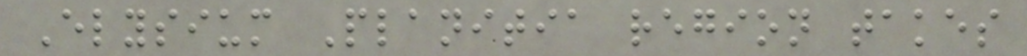Elysium Planitia region takes
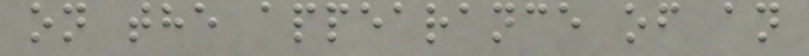on the appearance of an
